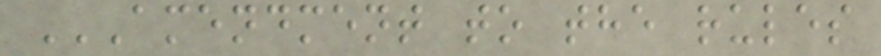AMENDMENT TO THE RULES
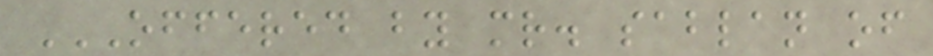OFFERED BY MR. SABLAN OF
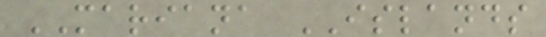MARIANA ISLANDS
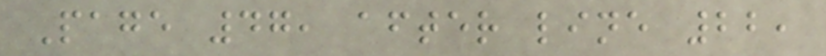Page 47, after line 22,
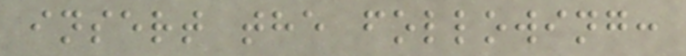insert the following:
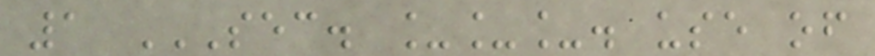1 SEC. ___. USE OF
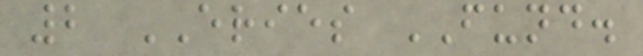2 ERIES FUND.
